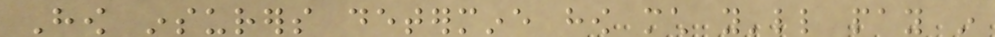How insurers determine how much you'll pay in
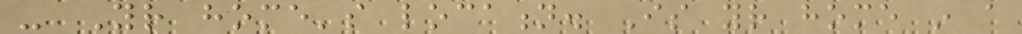- Your home's location. Is your home in a
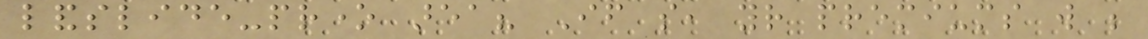landslide-prone area? If so, your premiums will be
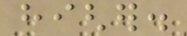higher.
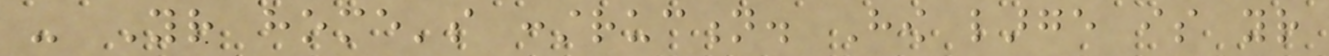- Your home's construction. How large is your
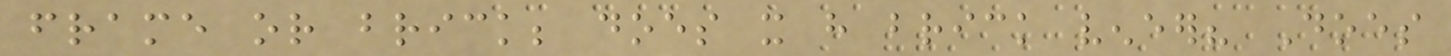frame or brick; does it have brick veneer? Does
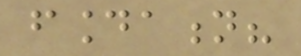foundation?
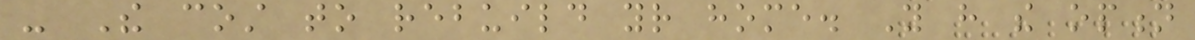- The cost to rebuild your home. You have the option
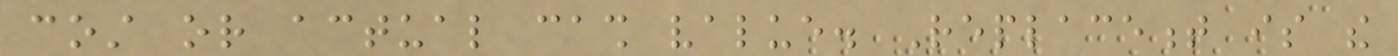cost or actual cash value. Replacement is the
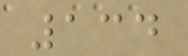134
